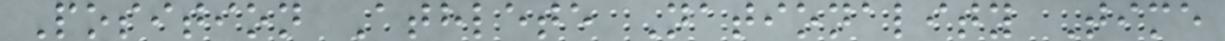Position Athlete Nationality Time
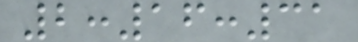2:16:31
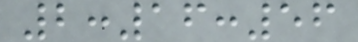2:16:56
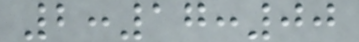2:17:00
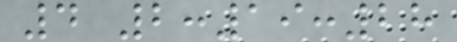4 2:19:28
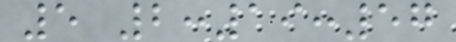5 2:19:57
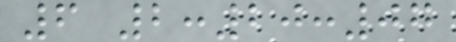6 2:20:07
